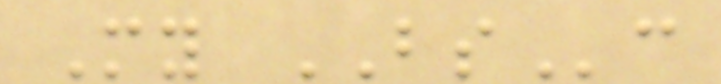My BSc
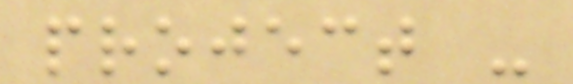project -
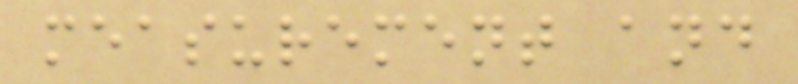measurement and
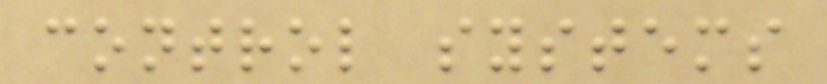control systems
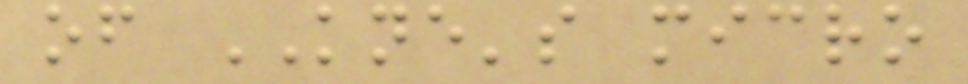of KNE's micro
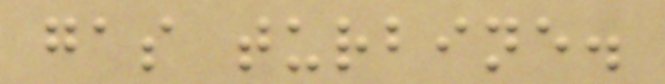gas turbine.
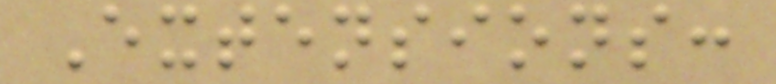Extensions:
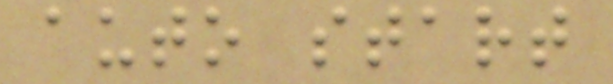auto start
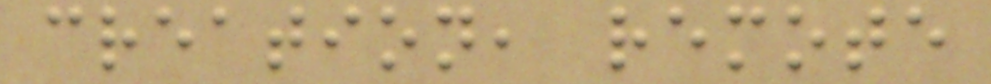creation, remote
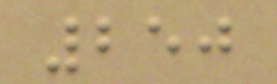250
